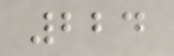224
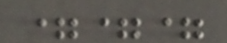===
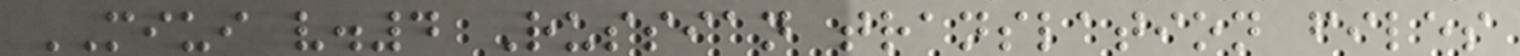MIUI v.4 Russian translation files
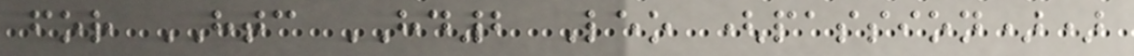for HTC HD2 Leo (passion))
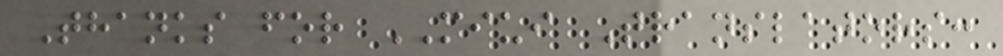Thanks for MIUI Translators:
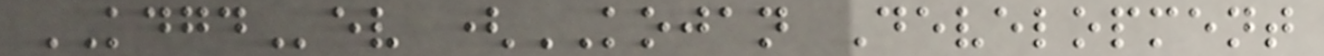KDGDev (KOJAN Development
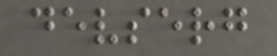devserg
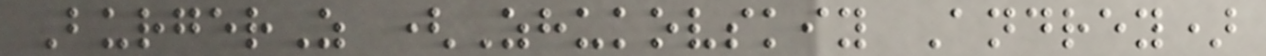BurgerZ (Zhukovskiy Andrey)
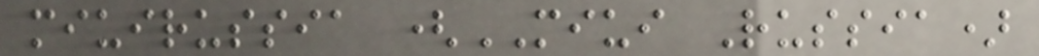miuirussia (MIUI Russia)
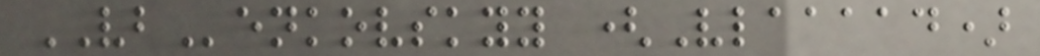VBenkovskyy (Vlaaaad)
